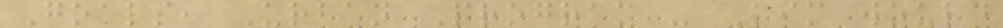Goals, Urban Program - Kim would
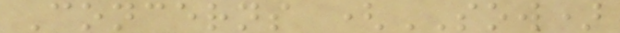Concerns (SOW)
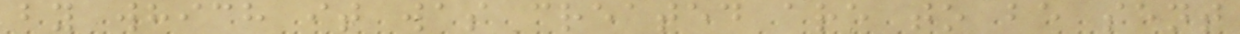by which it was created are to be sent
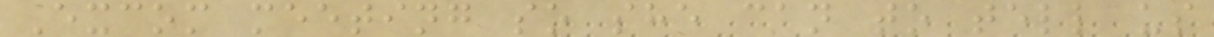Excom meeting so she can to tell us
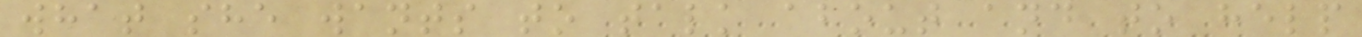what she wants to talk about and to help
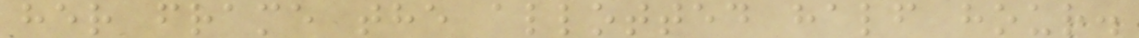her frame the allotted half hour.
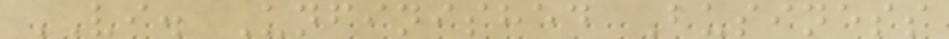VI. Unfinished Business
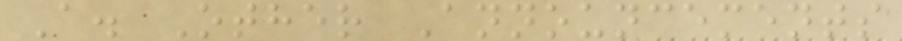A. Other Announcements
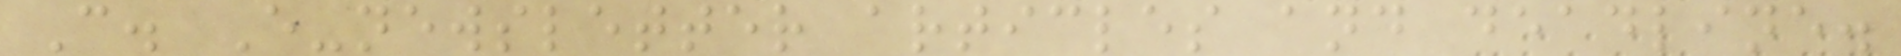C. E-newsletter articles and deadline.
